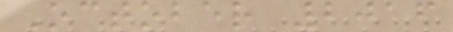October 2016
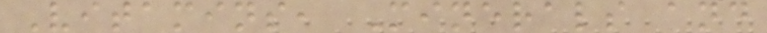Vitamins, Minerals and
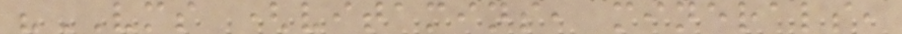"VMS (vitamins, minerals,
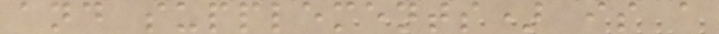and supplements) is a
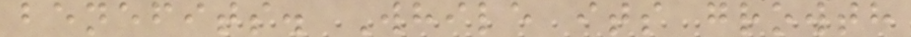benefits. While its growth
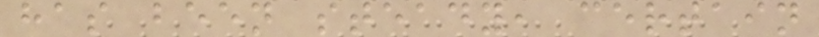has been steady, certain
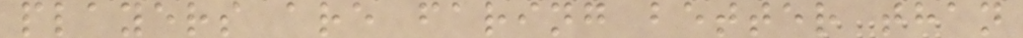players are faring better than
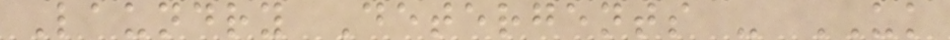Laundry Detergents - UK
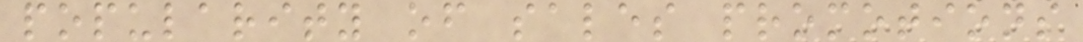popularity of sales promotions
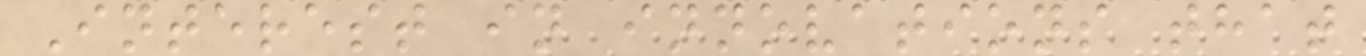Interest in innovations that
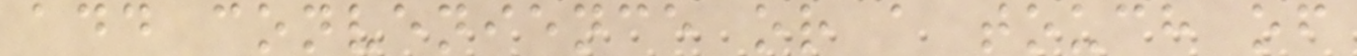add convenience or a touch of
